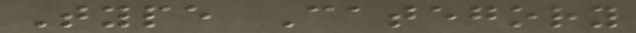Type Category
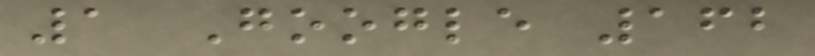1 Google 162
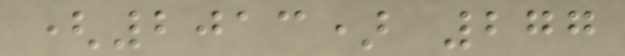(2013) 277
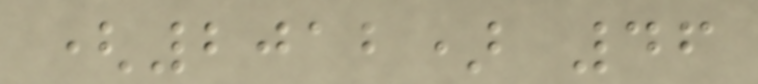(2012) 46
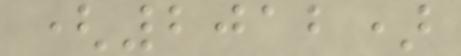(2012)
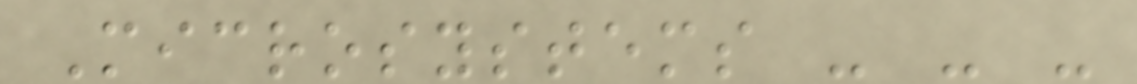Microsystems - - -
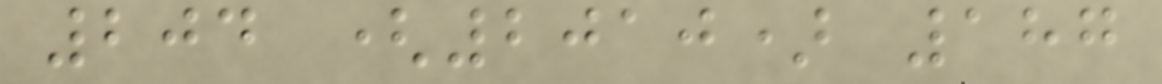204 (2010) 187
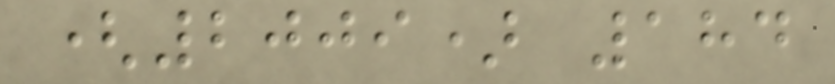(2009) 184
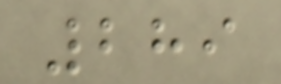289
